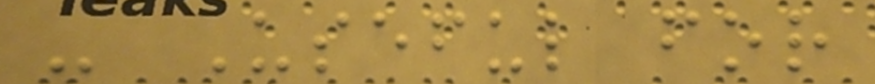- Useful for
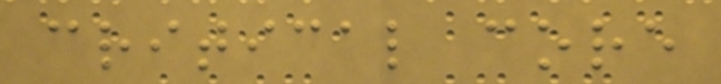critical core
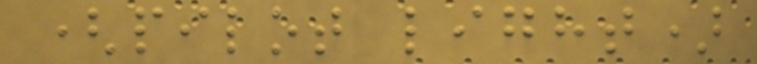(pilot light)
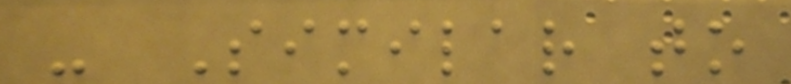- Similar to
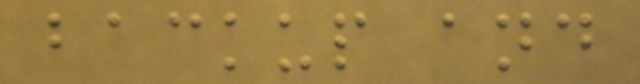backup and
